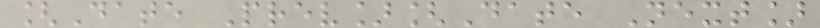[Date Prev][Date Next]
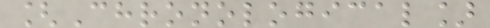[Chronological]
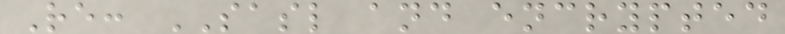Re: SASL and encrypted
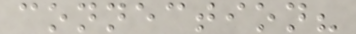connection?
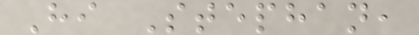Hi Stephan,
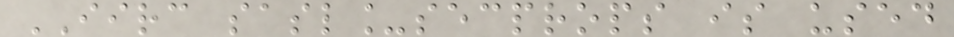IIRC sasl_secprops is used
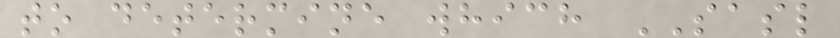to determine which SASL
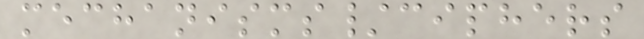mechanisms/ciphers
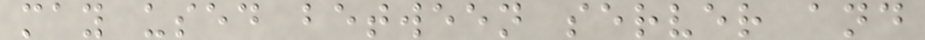may used between server and
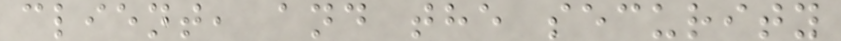client, and the security
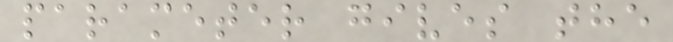parameter gives the
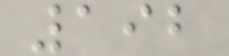192
